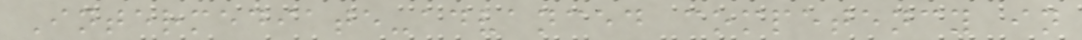Intermediate-advanced competency in
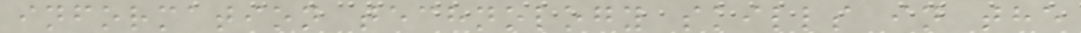information technology skills in the
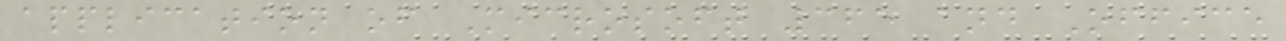application of Microsoft 365 and Office
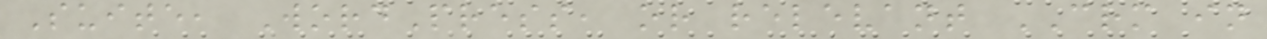Suite, WordPress, or relevant CRM in
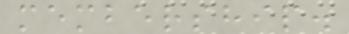membership.
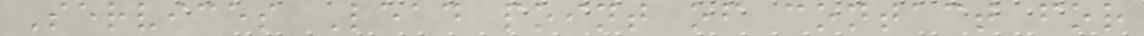Services Lead point of contact for
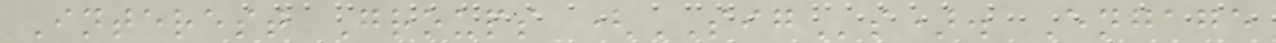Interest Groups (SIGs). Engage
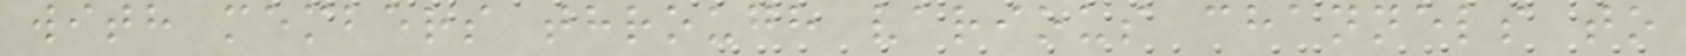with members through various channels to
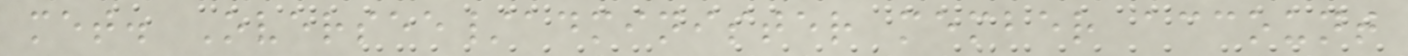met. Oversee/administer member account
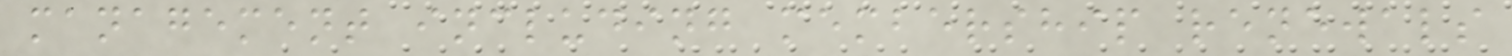management including membership renewals
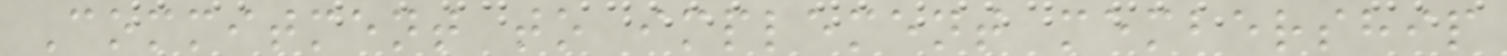Commitment to implement membership
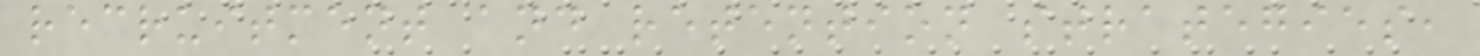recruitment and retention strategies,
